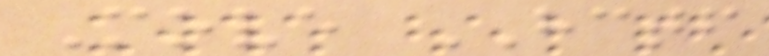Move HCTF
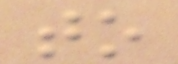to
